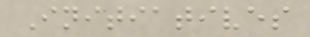Initiatives
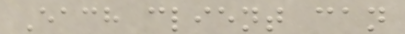Each client can
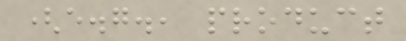(e.g., product
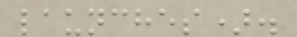launches).
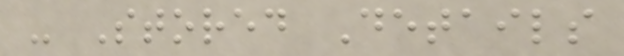- Stored Details
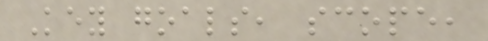Key goals, scope,
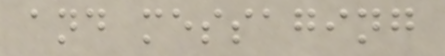and messaging
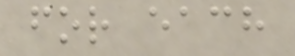for each
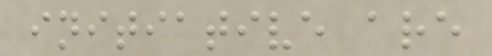initiative are
